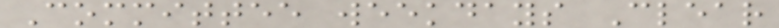Committee weekdays Clear
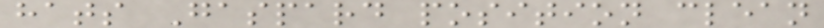hats Gaspard position clean
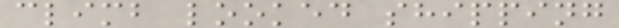climb looked shipping
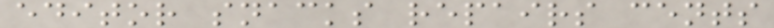editor snacks repairs cents
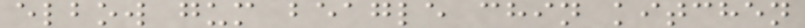elbow gum beagle chin kitchen
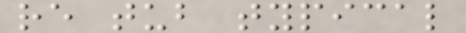re tub typical
